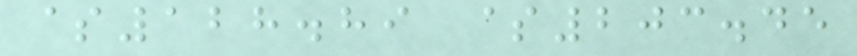$128.89 $203.45
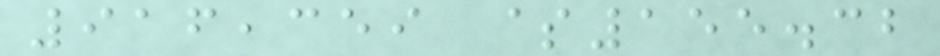916,359 $155.32
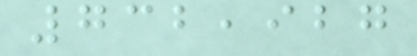732,927
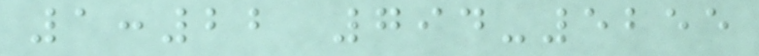1:22 794-5255
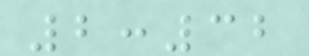2:32
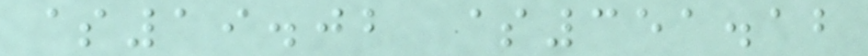$19.02 $351.12
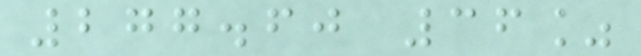277.60 36%
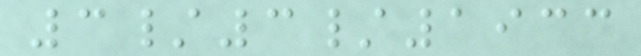3/3/1933
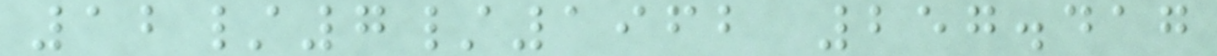12/7/1962 257.417
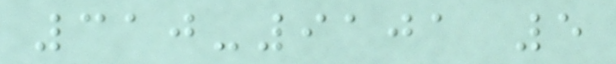310-9101 5
